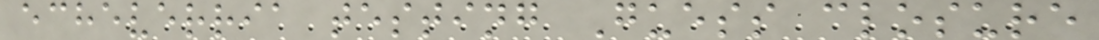echeverria testing Guess closure
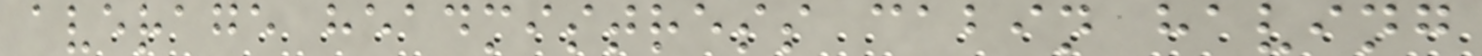average headmistress cabin having
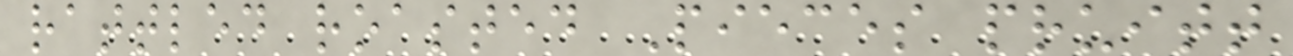rattled roasted Pieces pruitt
